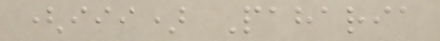(iii) Paharia
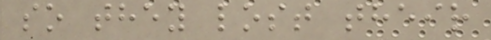so they lost their
